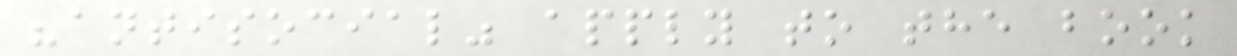"antisocial" apply to the book
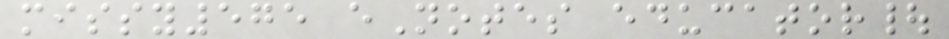missy575 eNotes educator|
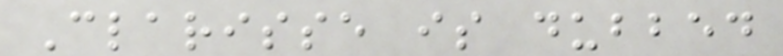Clarisse is dubbed
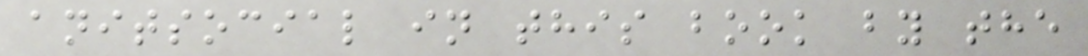anitsocial in this book by the
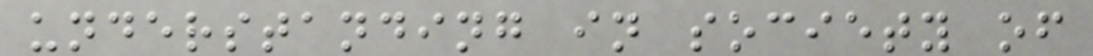understanding in society of
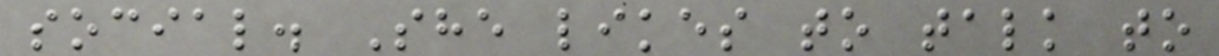social. She likes to talk to
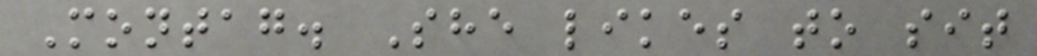Montag. She likes to sit
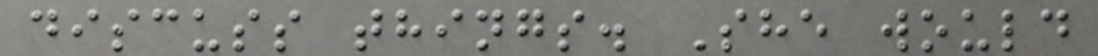discuss things. She would
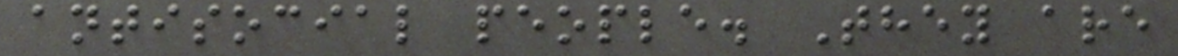antisocial people. They are
